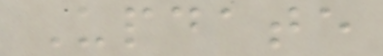Update
